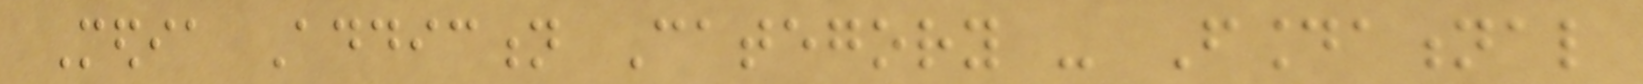Media Addiction Category - Foundational
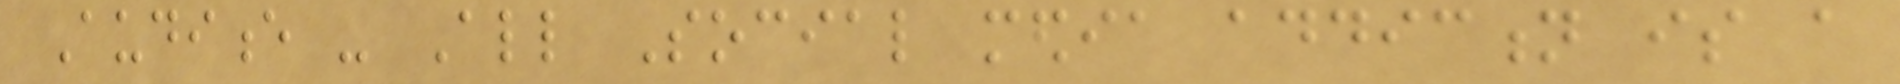Audience - All Social media addiction is a
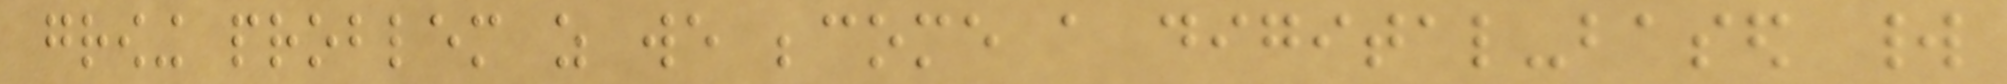growing problem as we become a digital-based world
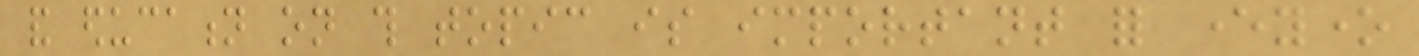and education on this topic is important for everyone
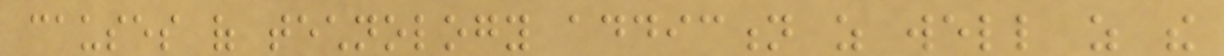causes of technology addiction as well as the
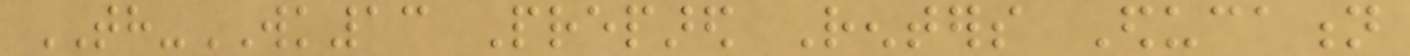TH-WK13 Prepared Renters Education
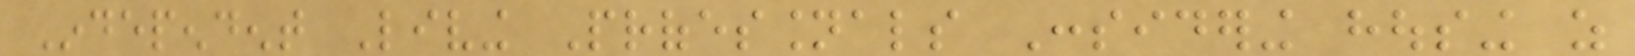Independent Living Professionals Considering housing as
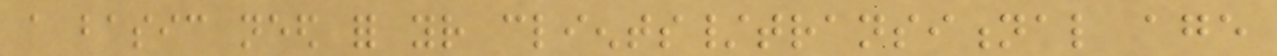a basic need for your clients/transitional age
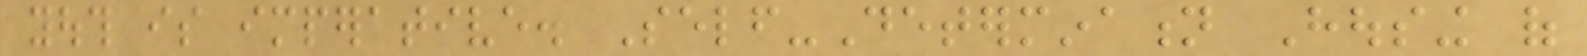youth is imperative. Self-Determination Housing of
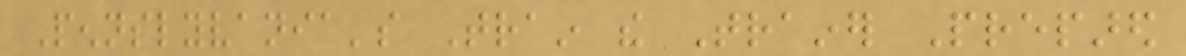Pennslyvania's Train the Trainer Prepared
